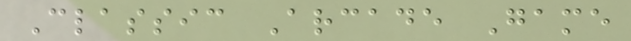Classic Arcade Game
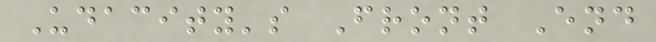Udacity's Front End
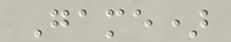Game)
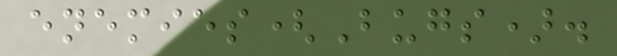enemies(Bugs).
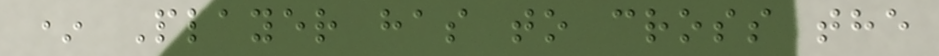* Player has to cross the
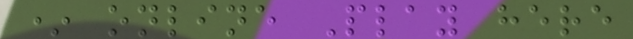* online Play here
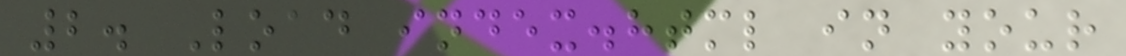2. Load index.html in your
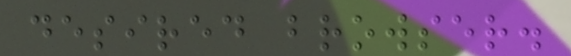desired browser.
